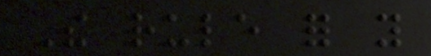The rule for you
